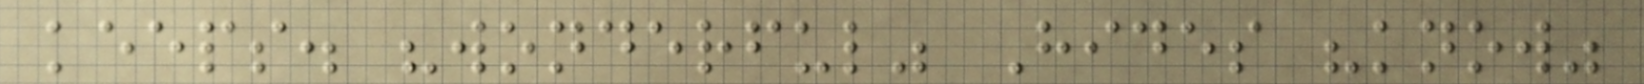keeps. "wonderful" Hides "know"
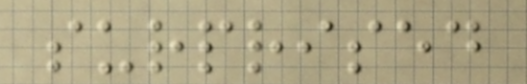surprised
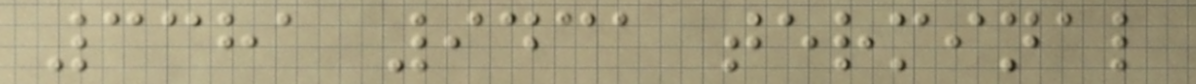3381 9431 terminal
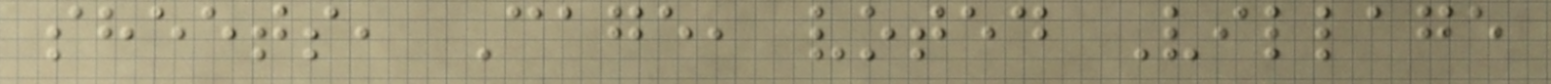sheets, Cage, voted Village
